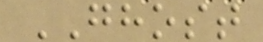GHOST
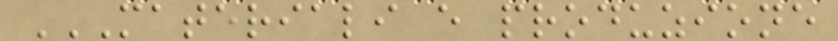MATERIALI E PRODUZIONE
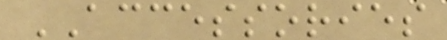ACCESSORIES
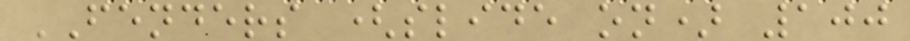FENDERS (slide on) 100
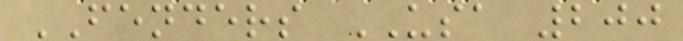FENDERS USA 200
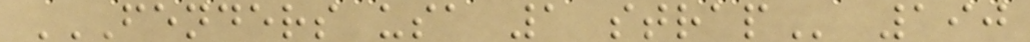FENDERS USA 1 STRAP 190
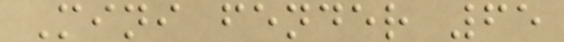Mini fender 65
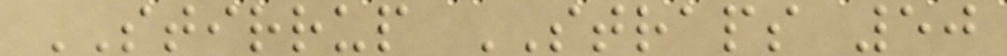STIRRUP STRAPS 50
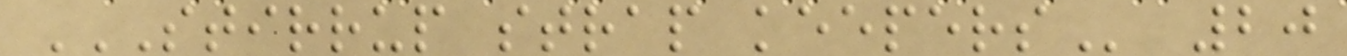STIRRUP STRAP KEEPERS 20
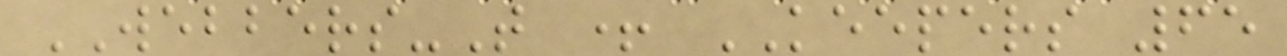WEBBERS-T + KEEPERS 65
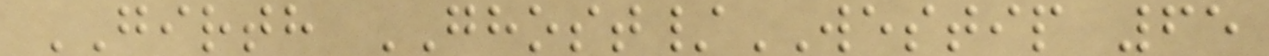GIRTH GHOST/WESTIP 65
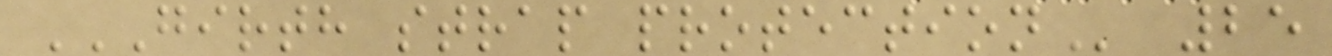GIRTH STRAP PROTECTION 25
